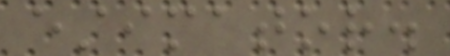estimator.
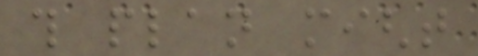this plan might
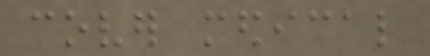cover medical
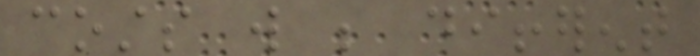costs will be different
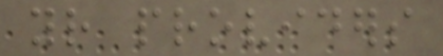your providers
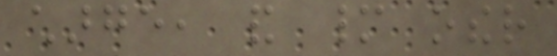charge, and many other
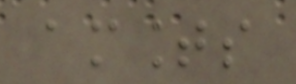amounts
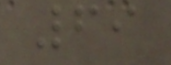69
